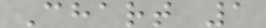Chart 1
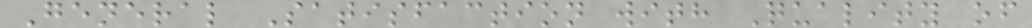General Satisfaction with Quality of
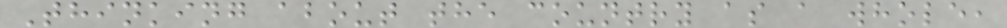Thinking about the country as a whole,
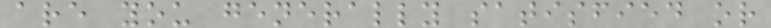are you generally satisfied or
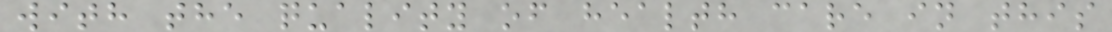with the quality of health care in this
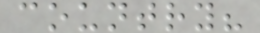country?
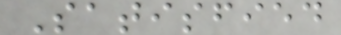Satisfied
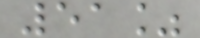51%
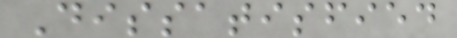Dissatisfied
